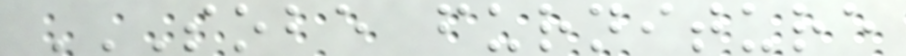SOBE FURNITURE
